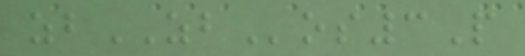zbZBos3P
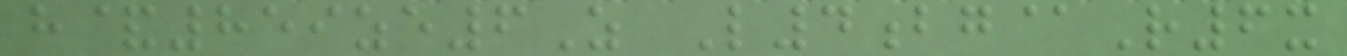h&859ze6Z L4bg@R6x
